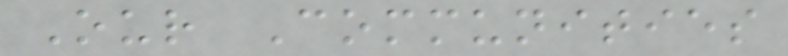Our Communities
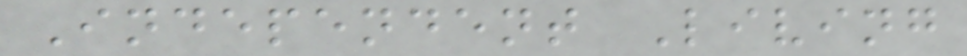Independent Living
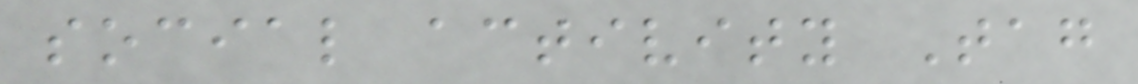social activity Tag
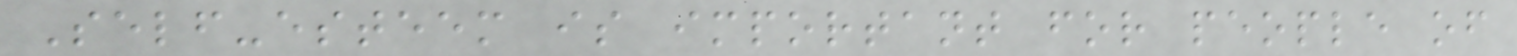Self-esteem is important for people of
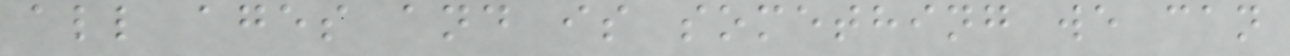all ages and is something we can
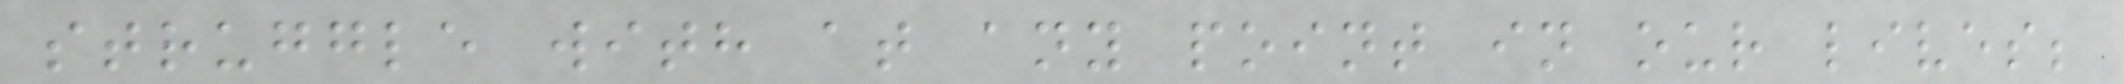struggle with at any point in our lives;
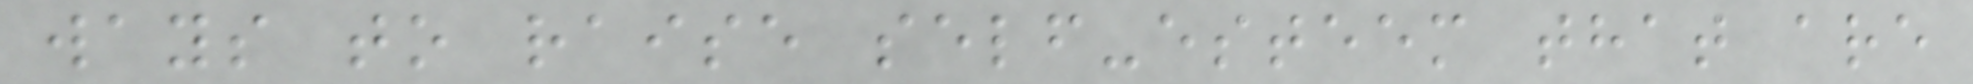ways to raise self-esteem that are
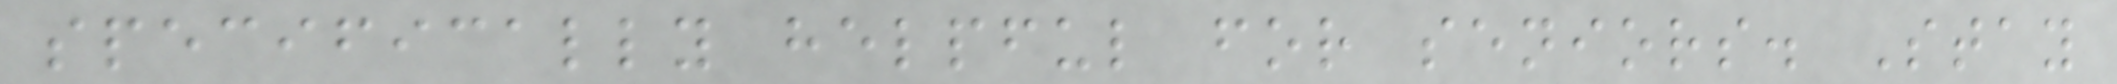specifically helpful for seniors. Stay
